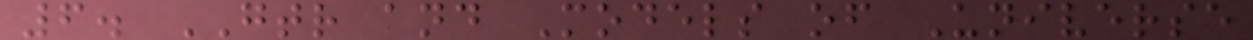6. GTR and Models of Universe
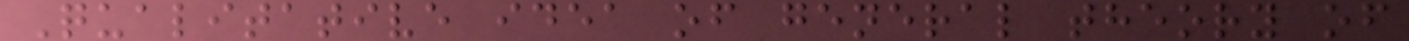Qualitative idea of general theory of
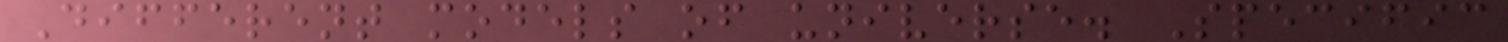Different models of universe. Specific
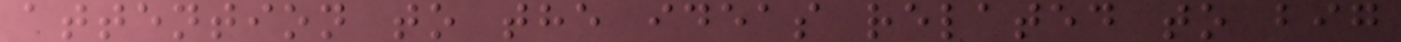attention to the ideas related to big
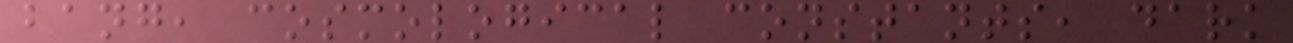bang, cosmological constants, dark
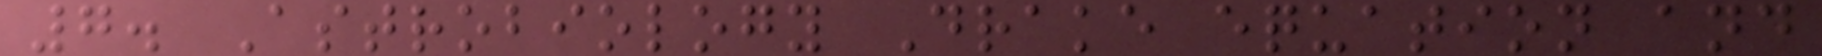7. Astrobiology Drake equation and
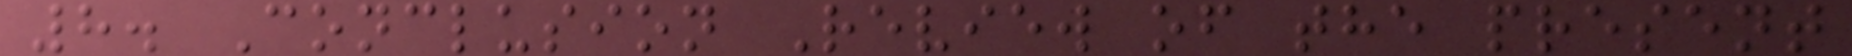8. Conclusion Review of the present
